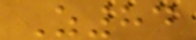Z84
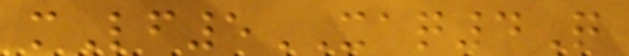mLf5XAQ4Q
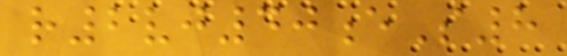r2vj40eS8
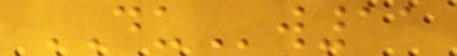DUw11
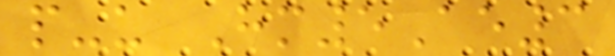p-u Hm5Ae3
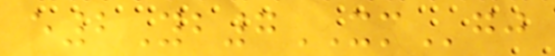e2Yb7XMgj
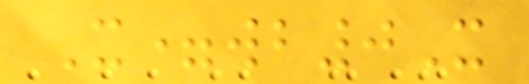X=wb0X
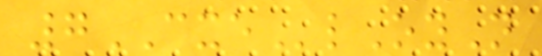7CXElOyN
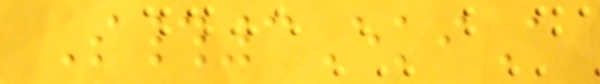S#3EkiA
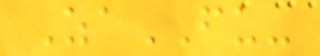ZaFU-
